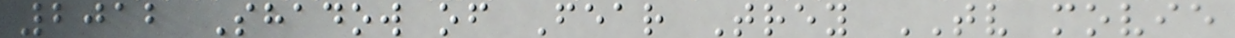2012 Shadow of Fear Trey TV movie
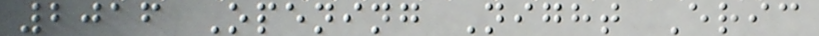2016 Opening Night Eric
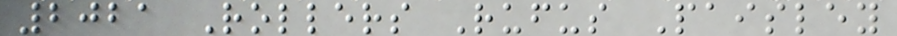2021 Rollers Rufus Paisley
